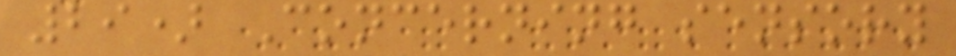29) Concerning sensory
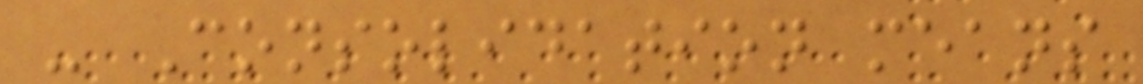- Consolidation means
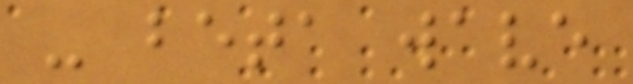- beta wave
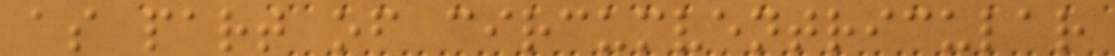as part of circumventricular
